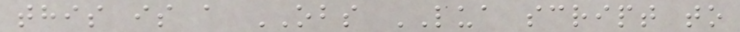this is a OBS LUA script to
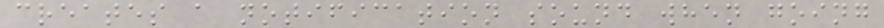creates a notification sound when going
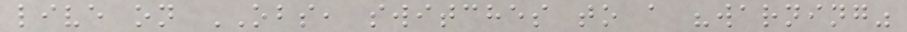live on OBS, switches to a "warning"
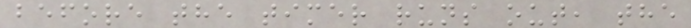before the timer runs out, the
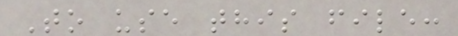To use this file:
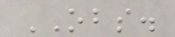OBS.
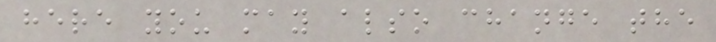here you may also change the
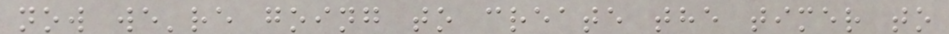now we're going to create the timer to
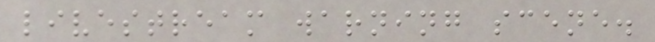livestream warning scene.
